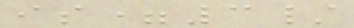is=3/
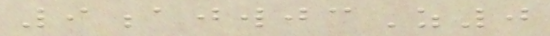9ajwjcZ0
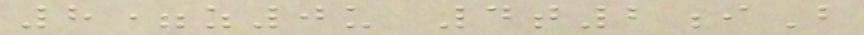8=z0u 4t2iB
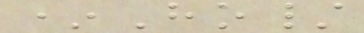*Ho/
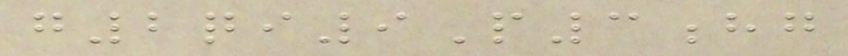g2qi9P3hg
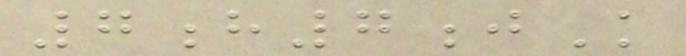7h7jK
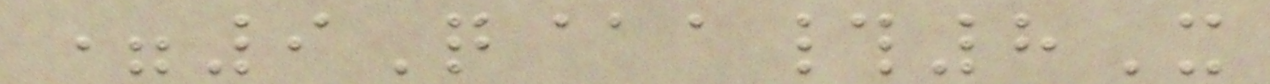=9Q@a#8X
